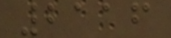2116
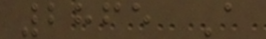2865 A
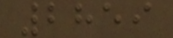2859
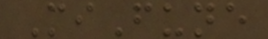MiFune
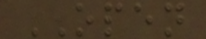OPEN
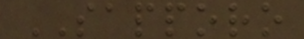SAPPORO
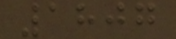1807
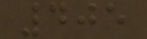405
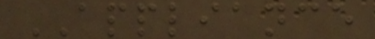APPLIANCE
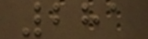281
